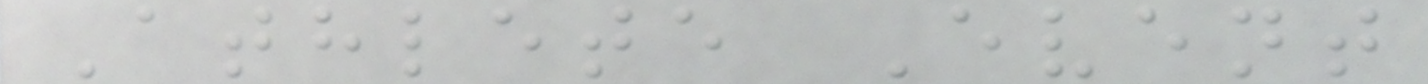Athlete Event
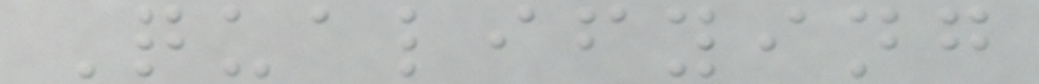Qualifying
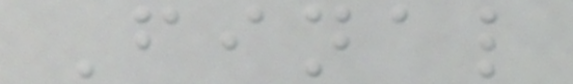Final
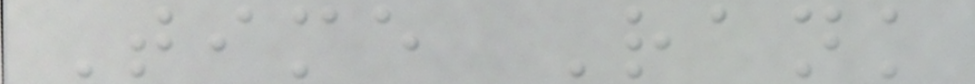Time Rank
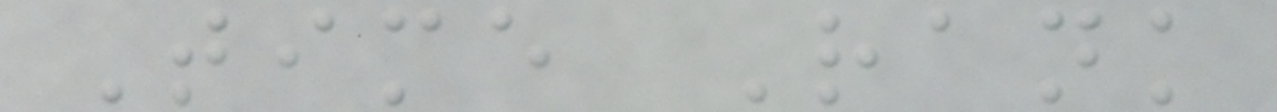Time Rank
